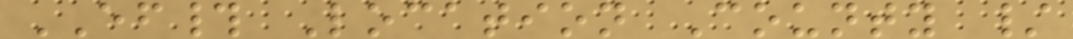EF# Location County /
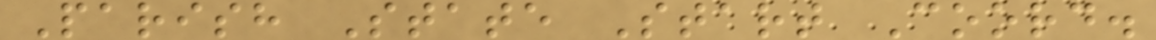Parish State Start Coord.
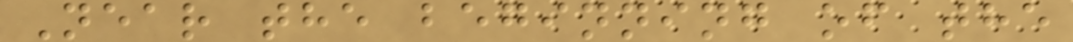Near the beginning of the
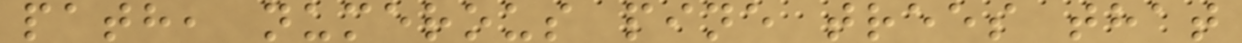path, numerous pine trees that
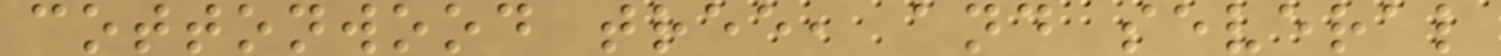cottonwood tree, and several
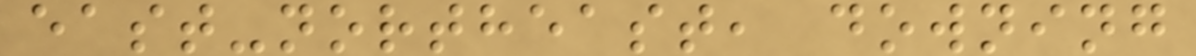east-northeast, downing
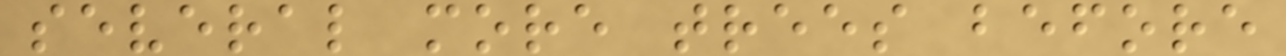several more trees before
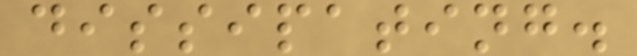dissipating.
